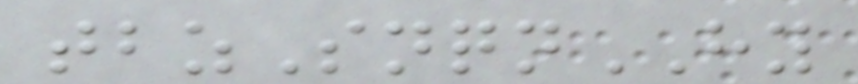tbzSnqnHY
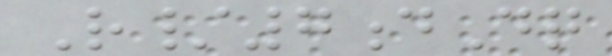R/7dDq
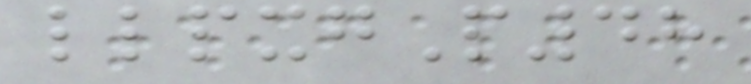llpxgP48
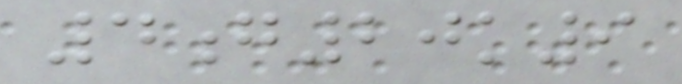4g20k9
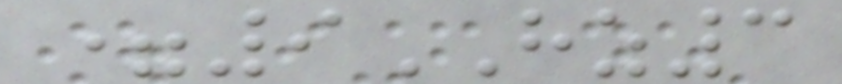=9HZ3
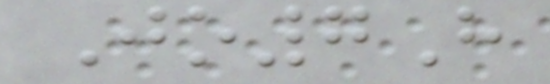Jo7H
